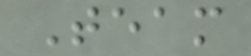Team
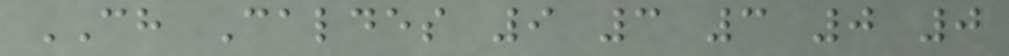CH Caldes 9 3 3 0 0
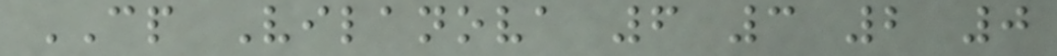CP Vilanova 6 3 2 0
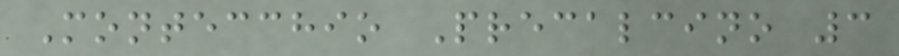Montecchio Precalcino 3
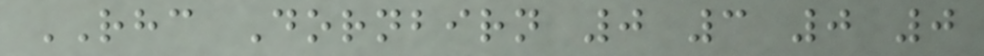RHC Dornbirn 0 3 0 0
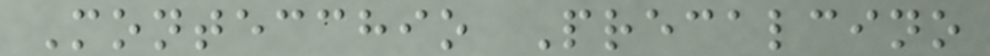Montecchio Precalcino
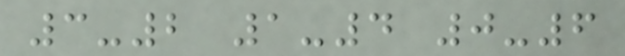3-2 1-4 0-6
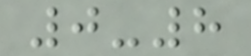0-8
